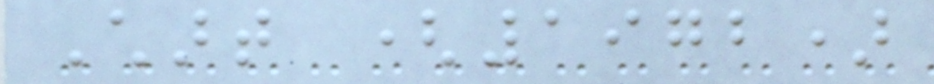Chart (1972)
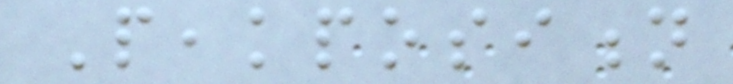Peakposition
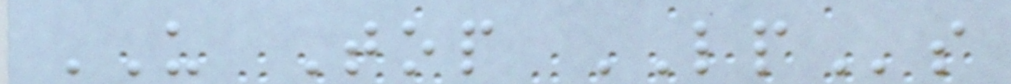US Top LPs
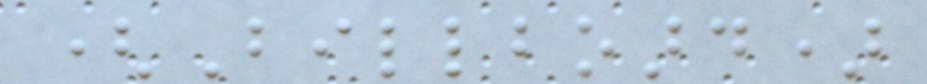(Billboard)
